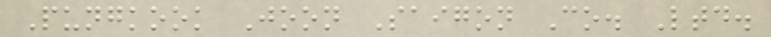Pungkook Joon Saigon Co. Ltd.
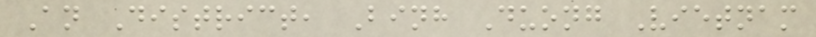An District, Binh Duong Vietnam
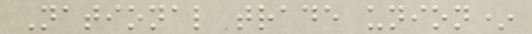National trade union*
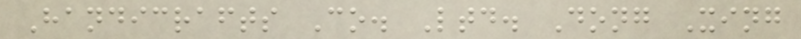Handicrafts Co. Ltd. Dong Xing
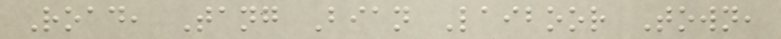Road, Tang Bian Laiboor Town,
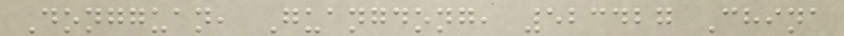Dongguan, Guangdong, 523427 China
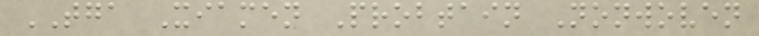TGA Xiamen Probtain Nonwoven
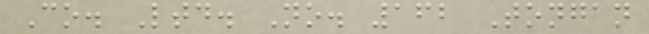Co. Ltd. No. 162 Tongan
